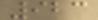923
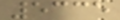5335
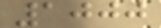1000
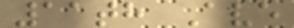11th Ave
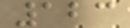123
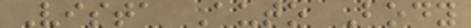Vista Auto Body
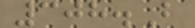308.B
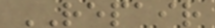REPAIR
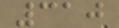310
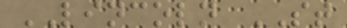LINCOLN ST
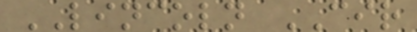LINCOLN CIR
